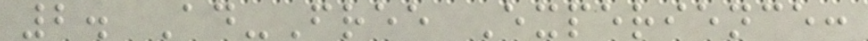2. Ad-Free Experience:
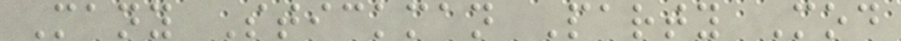Many Stickman Party Mod
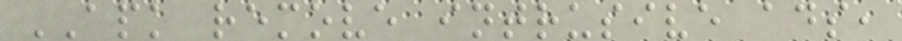APK remove intrusive ads,
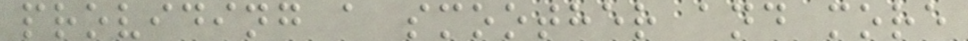providing a smoother and more
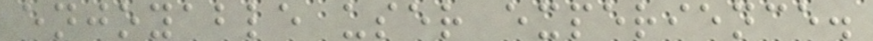enjoyable user experience.
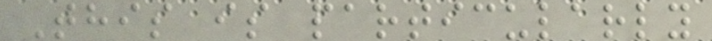This is particularly
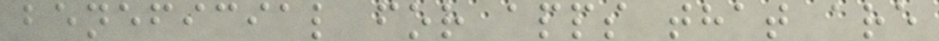beneficial for apps that are
